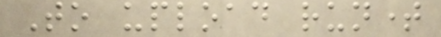To upload runtime
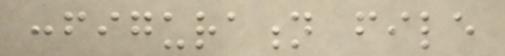configuration file
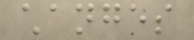changes
